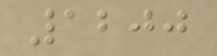1200
